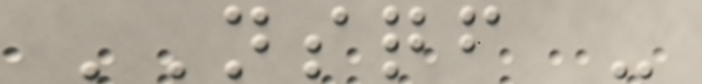NSQF -
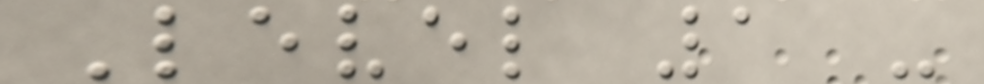Level 1 -
